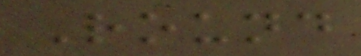Round
